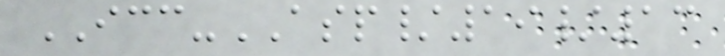ICC-ASP/19/13
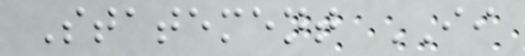Statement II
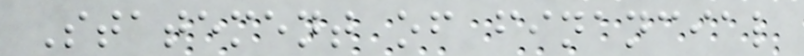Statement of financial
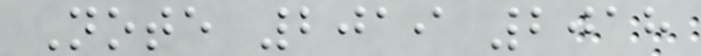Note 2019 2018
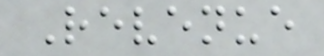Revenue
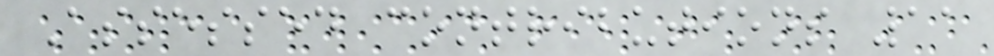Assessed contributions 11
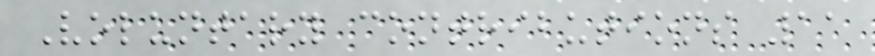Voluntary contributions 11
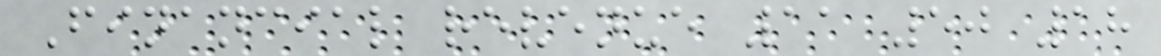Financial revenue 11 50 18
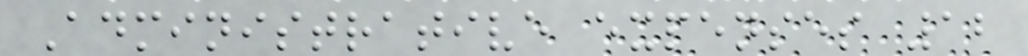Administrative expenses 12
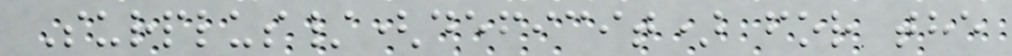Surplus/(deficit) for the
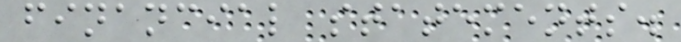financial statements.
